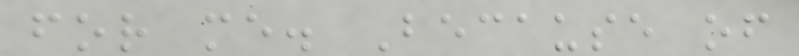for me. Because of
